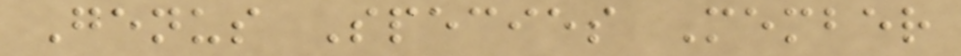Genus Species Member
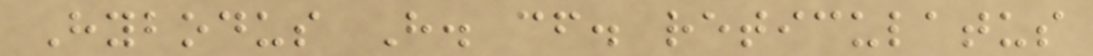Hybodus H. cf. reticulatus
